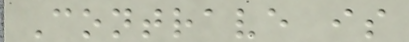Contrave is
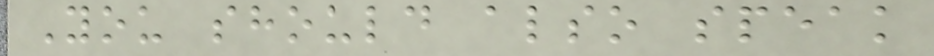You should also speak
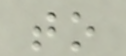to
